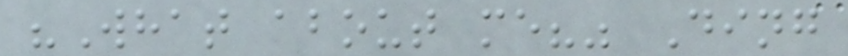"What about me?" Ding
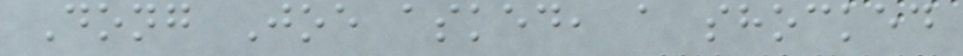Dong Joe asked, a shocked
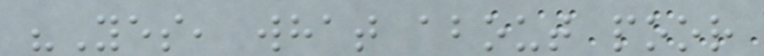"Yes, what about poor
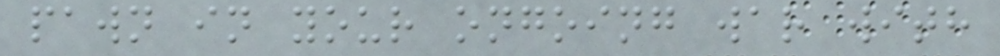pawn in your ongoing war with
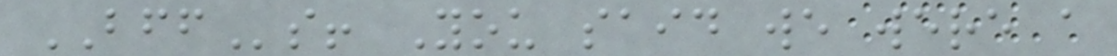BFFs! You said we were a
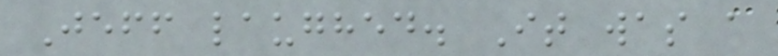Jeff laughed. It was a
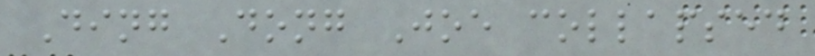Ding Dong Joe collapsed
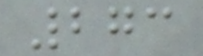273
